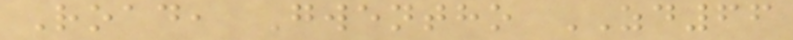Road, Gwentho ZD66
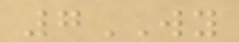7WY
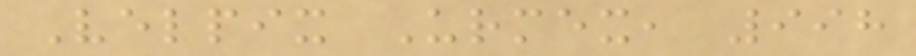Velpix Urmex, 998
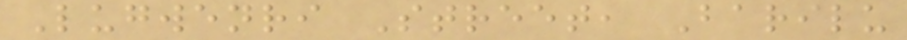Lugwenri Street, Barilu
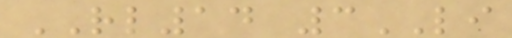RL14 3LI
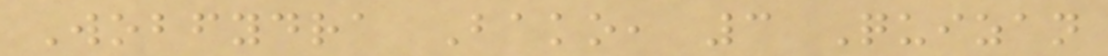Wobfydra Bako, 3 Quizan
